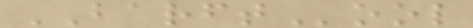BARFTool
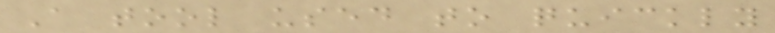A tool used to quickly
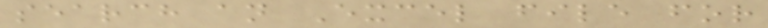search an Excel file for
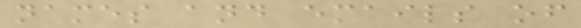names and emails of
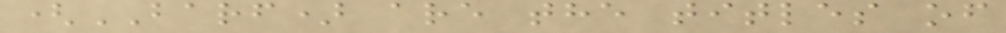(BARF) are the titles of
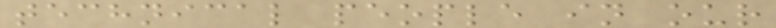technical people in our
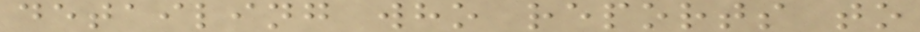detailing who reports to
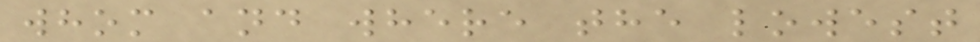whom and where the lowest
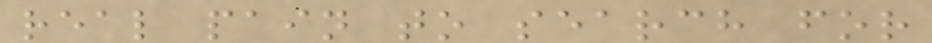real pain to search for
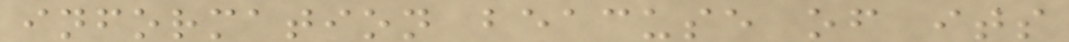information beacuse of its
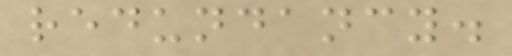redundancy.
